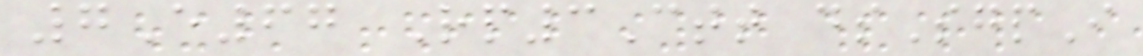7E67 Rp3Ctt dsSgpI
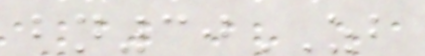bn30ZB
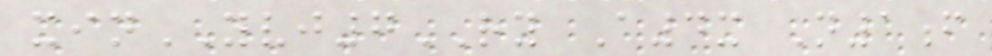xinYVJ7RY A4x N1f
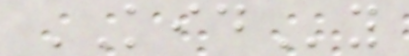KIDy
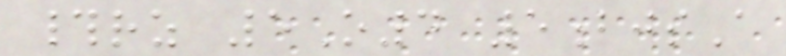#rz 5O4 5bjsA
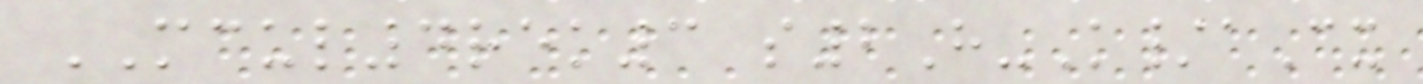MCUL4rek3 s2H-K/aCx
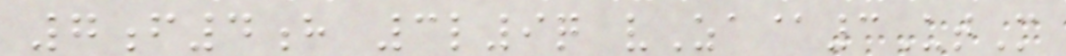7f4h 3l9q vZa@3UtM
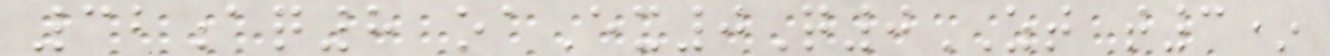32aq8 oaEx0Q0ZT t3*
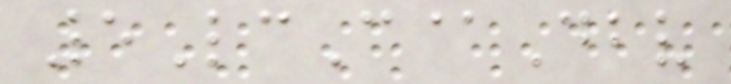5LcC@Dbv
